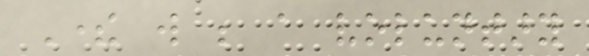There will be a voluntary
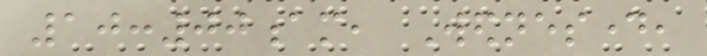10:00am, Wednesday,
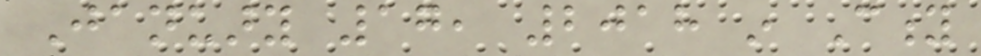January 17, 2018 in City
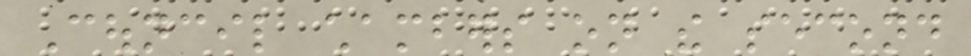Council chambers on the second
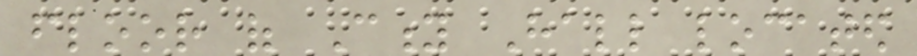floor of City Hall located
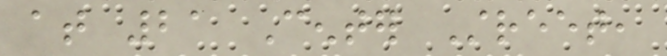at 21 Center Street,
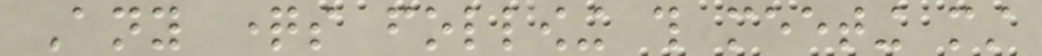Any questions following this meeting must
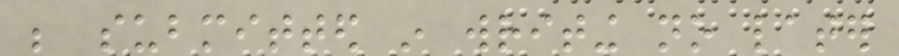be submitted in writing no later
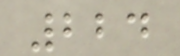224
